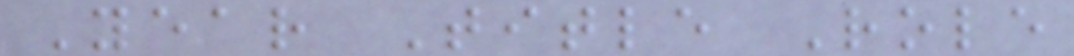Year Title Role
